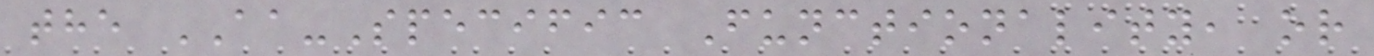the AA-Specific Functionality, or
